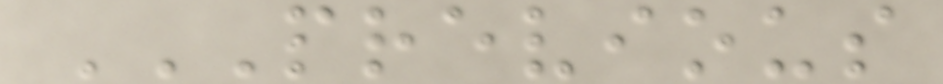PREVIOUS
